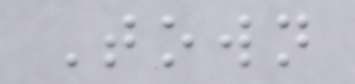Town
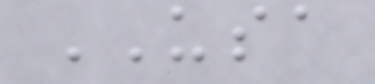USA
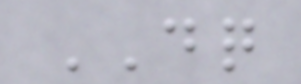DQ
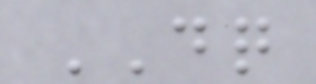DQ
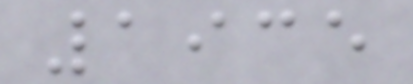1935
